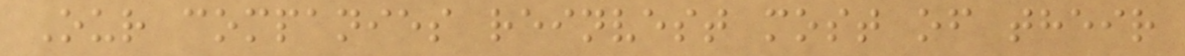Our companies reinvest most of their
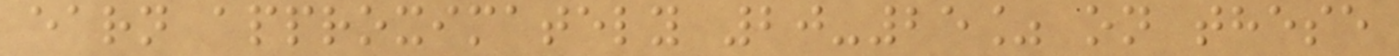earn approximately 20-25% on these
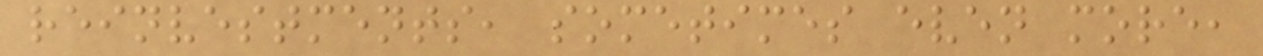reinvestments, sometimes even more,
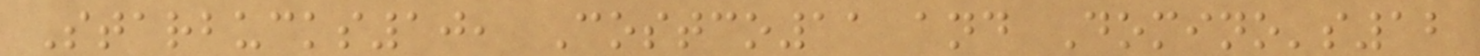Starbucks10, Costco11 and Domino's12
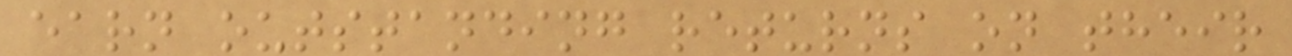earn outstanding returns on their
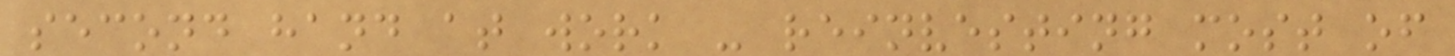second hand at work - reinvesting most of
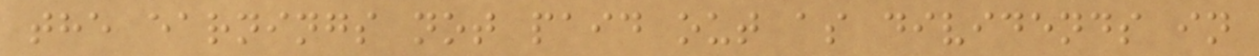the earnings not paid out as dividends in
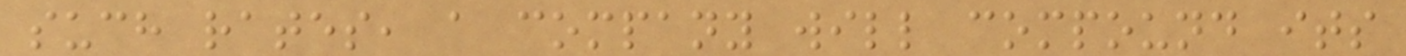such rates, a company will compound its
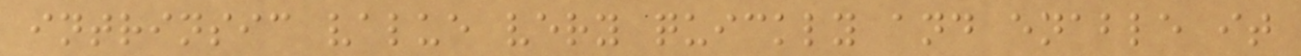intrinsic value very quickly and enable it
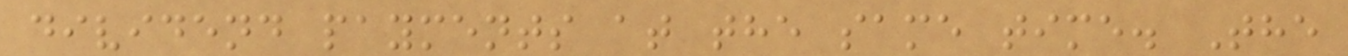dividend payments at the same time. The
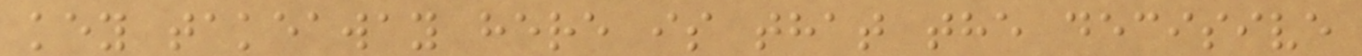key takeaway here is that the decisive
